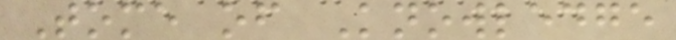Tome of Knowledge
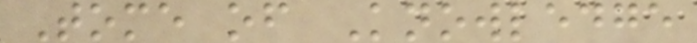Tome of Knowledge
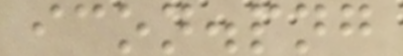icon.png
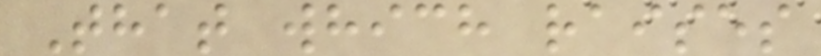That which raises
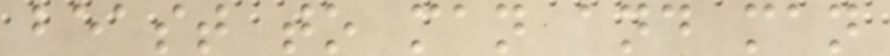beast to man and man
